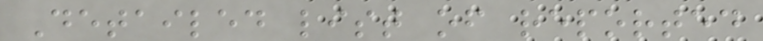Detailed list of reported
